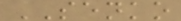SENKO
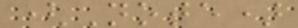(Note)
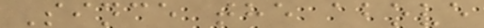Since the above
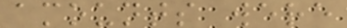amounts were
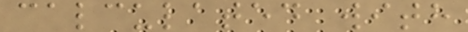calculated with
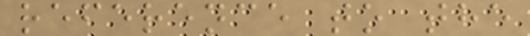reference to the
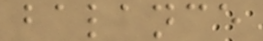balance
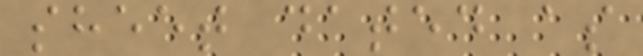sheet dated as
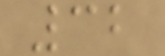32
